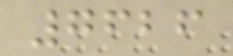7626
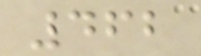462
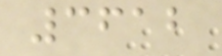3612
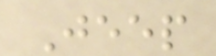Jeep
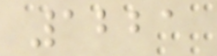1221
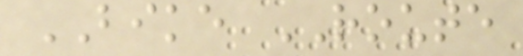BIKE ROUTE
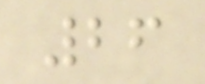26
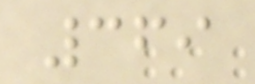369
